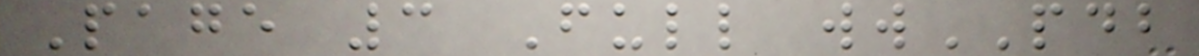Page 3 Full wwPDB
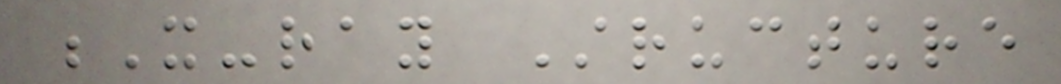X-ray Structure
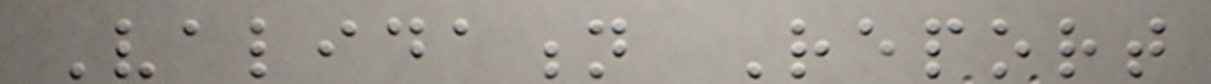Validation Report
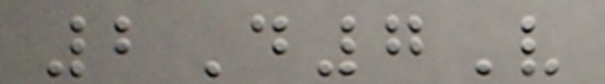2D7V
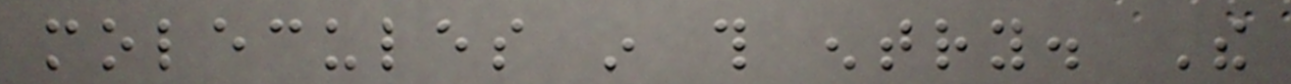molecules in this entry. The
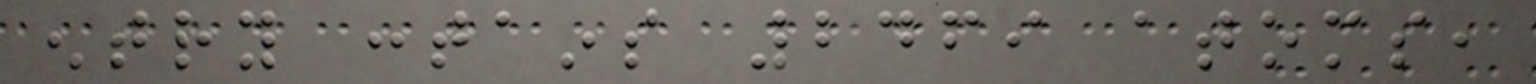entry contains 2469 atoms,
